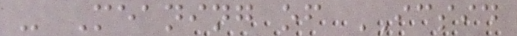- Meaning of ICSID
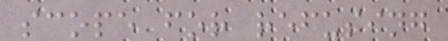scope for refusing
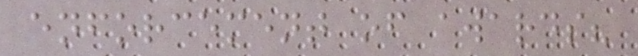enforcement of awards?
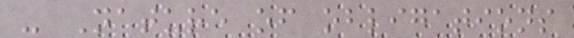- Nature of obligations
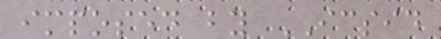imposed by ICSID
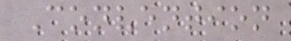Convention
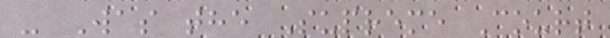- Was the Supreme Court
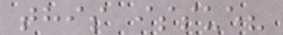this issue?
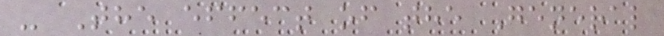- The effect of the General
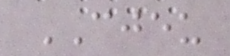CJEU
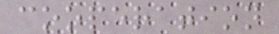cooperation
